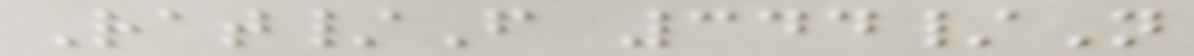Rat/F 344/N
